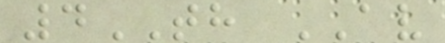4TH AV
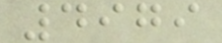4979
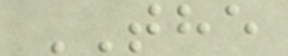THE
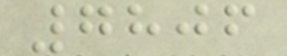7806
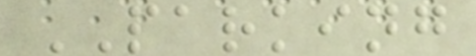PARKING
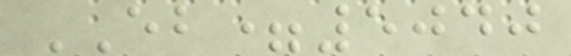EB=5040
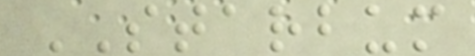STARBUM
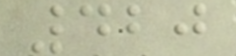420
